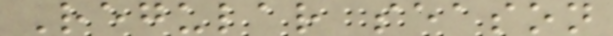Regular season
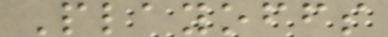Playoffs
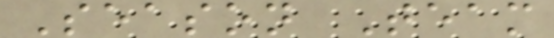Season Team
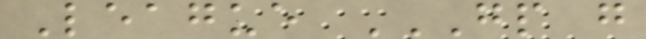League GP G
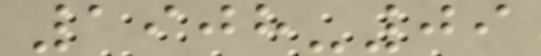1908-09
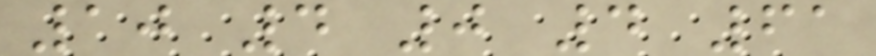10 4 0 4 61
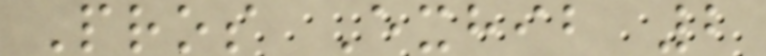Pros Exhib 2
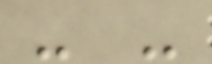- -
